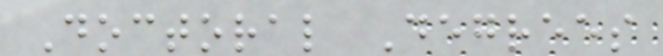Doctoral Degrees
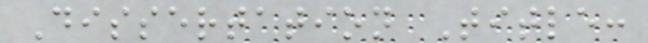Dissertation Title:
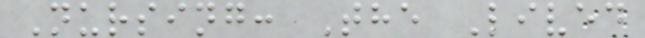Nursing: The Lived
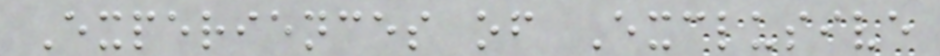Experiences of Exclusive
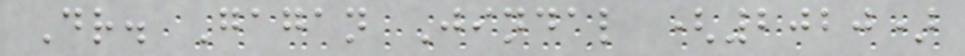Dr. Gagan Jindal (2020)
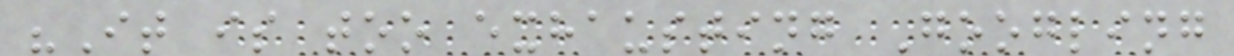"It is too exhausting Googling
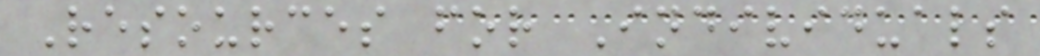Resources for Individuals
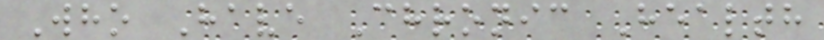Who Have Chronic Health
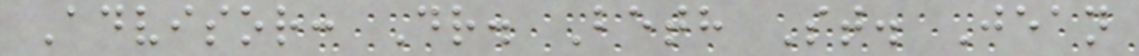Advisor: Dr. Beth St. Jean
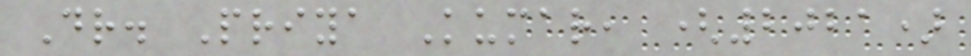Dr. Priya Kumar, (2021)
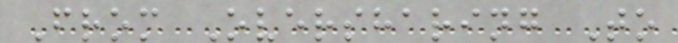From Oversharing To
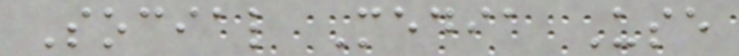Social Media Use
